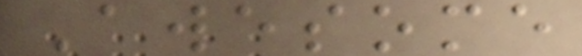Awesome
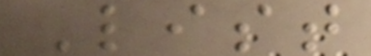List
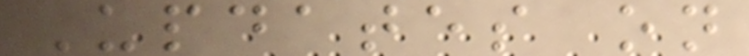Updates on
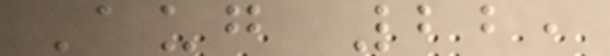Aug 22,
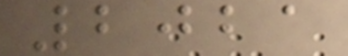2021
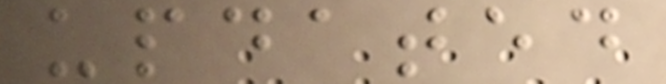updated
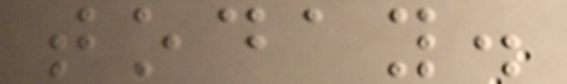today.
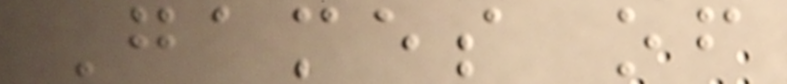Games of
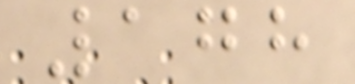178
